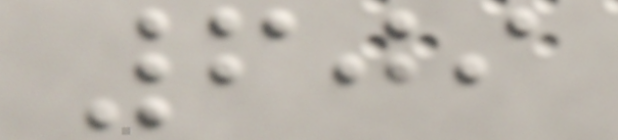609
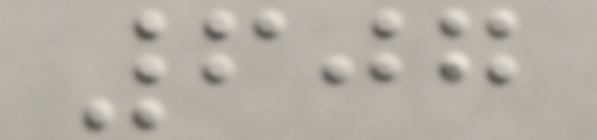607
